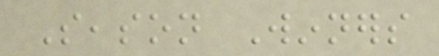Season Winners
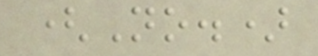(No.)
